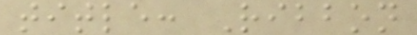title: Ribbon
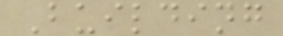Building
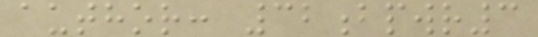author: 32bpwr3
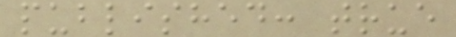published: true
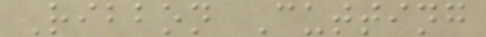Ribbon Cutting
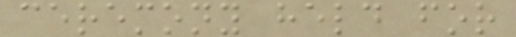ceremony held for
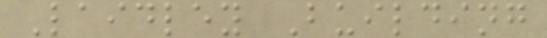Laidley Building
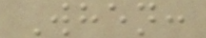When:
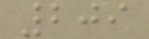209
